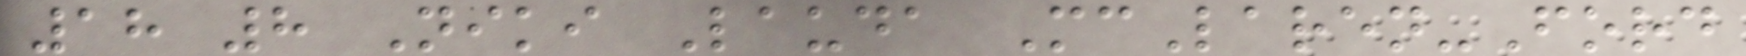18 8 Niki Lauda McLaren-Ford
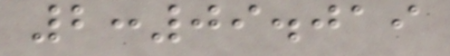2:09.019
